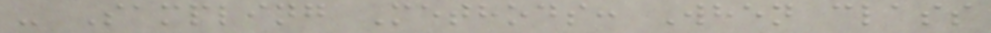- Sampling Methods: When class
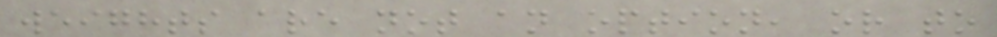weights are not an option, or to
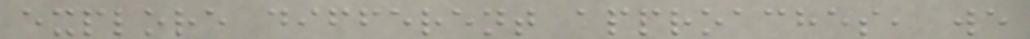explore different approaches, we
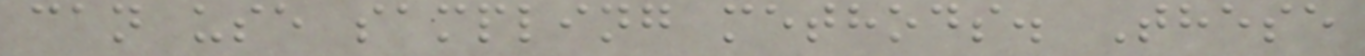can use sampling methods. These
